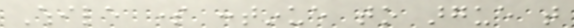While some continue to argue that
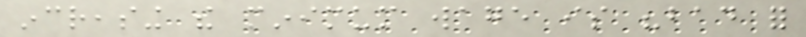increasing the minimum wage is "bad for
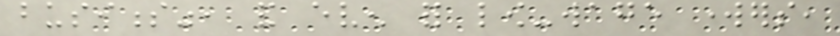business", and even for low-wage workers,
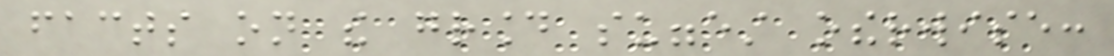facts on the ground suggest otherwise:
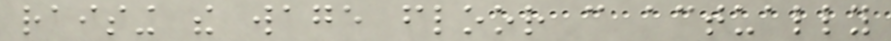raising the wage floor can actually
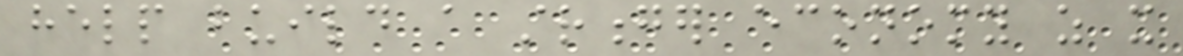help build a stronger economy as it
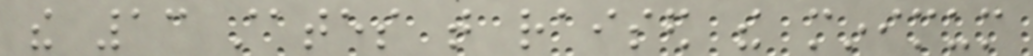the 13 states that raised the minimum
